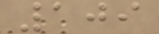109
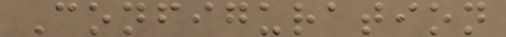Configuration
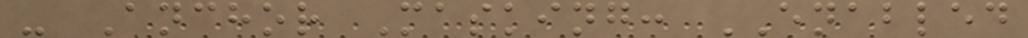- Anchor Masking: ENABLED
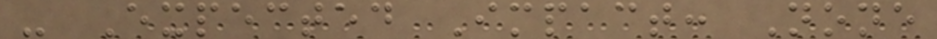- Expected Impact: None
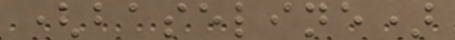(baseline)
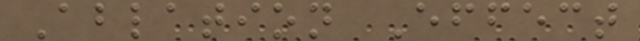Ablation Effect
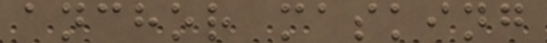anchor masking
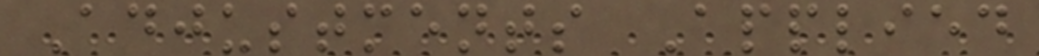Adjustments Applied
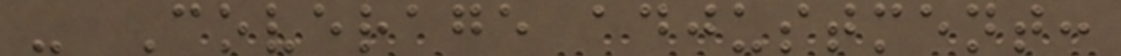- Coverage adjustment:
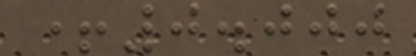+0.000
